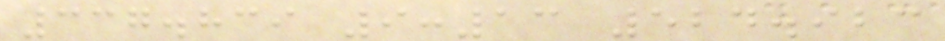337.839 9:13 524.923
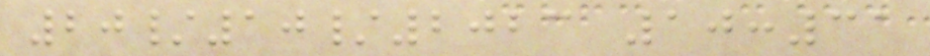20/10/2023 10:31
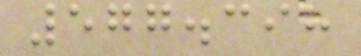577.398
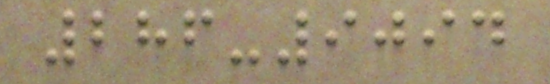286-9094
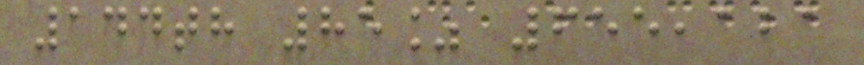144th 85% 655,121
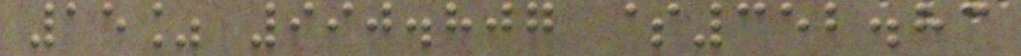15% 990.807 $352.83
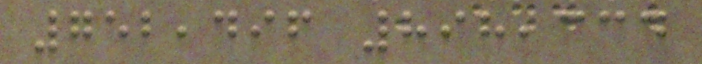752,496 898,334
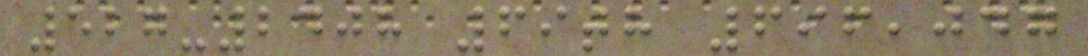527-2408 69th 696,047
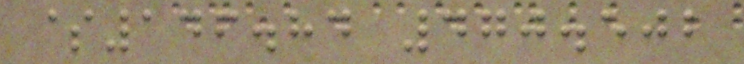$146.84 470.502
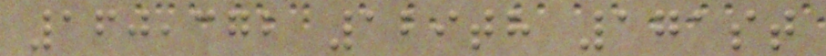160,372 129th 171st
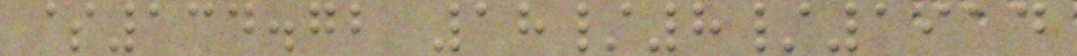$134.72 18/8/1914
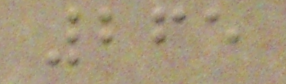265
